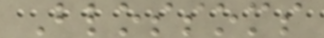Blossoms
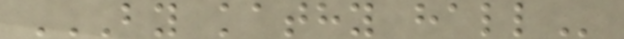BY KATHY HALL
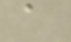a
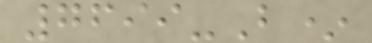7699-B*
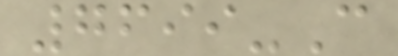7699-C
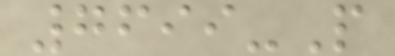7699-P
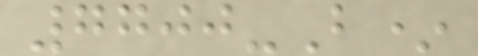7700-B*
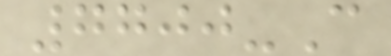7700-C
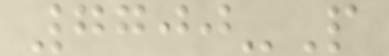7700-P
